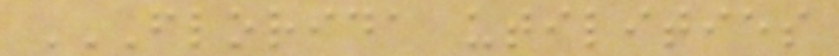FLORIDA UTILITIES
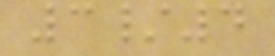3/4
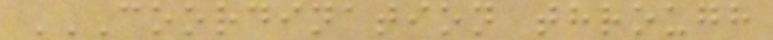COORDINATION THROUGH
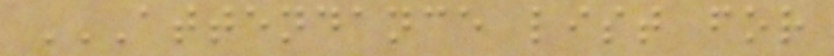ATTENDANCE LIST FOR
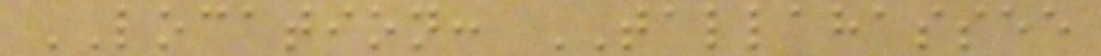LOCATION: TALLAHASSEE
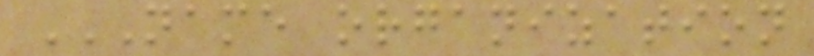NAME ORGANIZATION
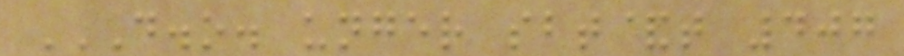D.O. UNGER SBT&T 407
